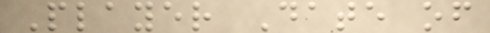Player Date of
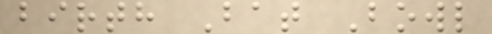birth Bat Bowl
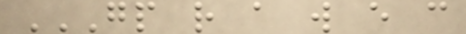GP R A W E C
